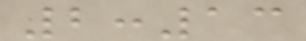2:13
